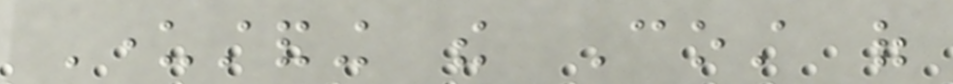Understanding the Cost of
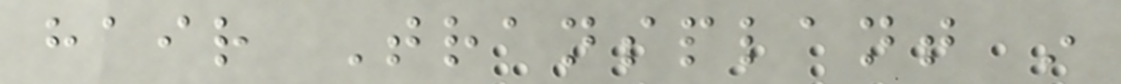hair Transplant in
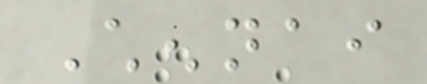Chennai
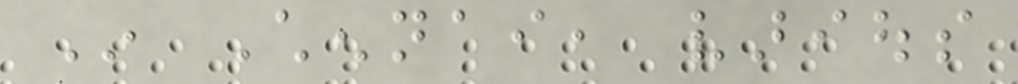In Chennai, various
